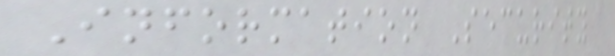Information Security
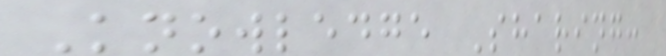Knowledge Sharing:
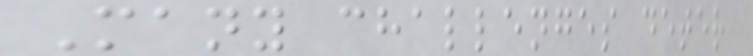Many challenges deter
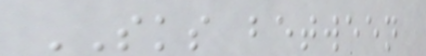SKS between
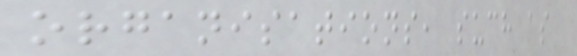organisations, such as
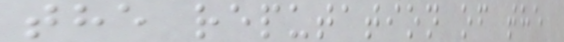the reputation of the
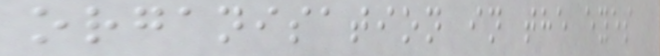organisation in the eyes
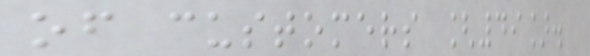of customers [49].
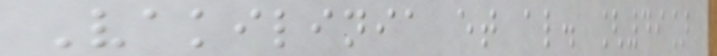Vakilinia et al. [49]
